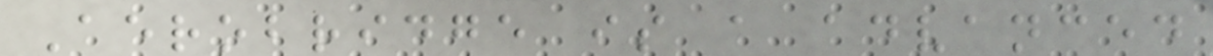Aerobridge is a advanced
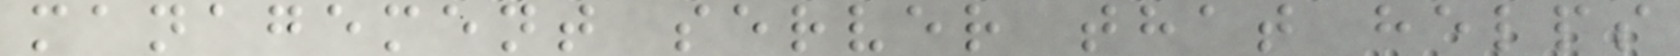management server that helps
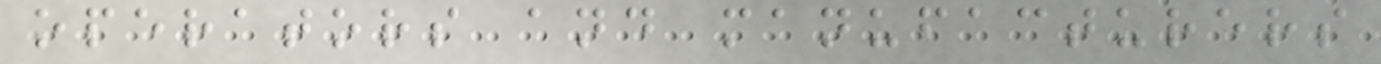operators and manufacturers
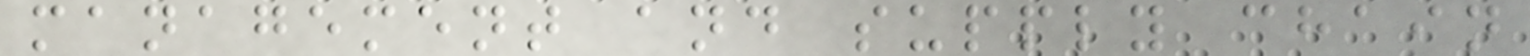management and supply chain
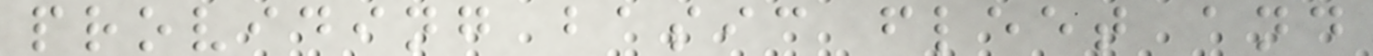providing basic fleet and
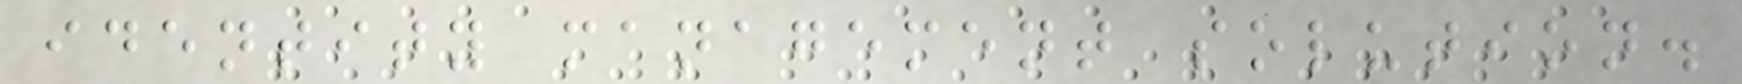identity management solution.
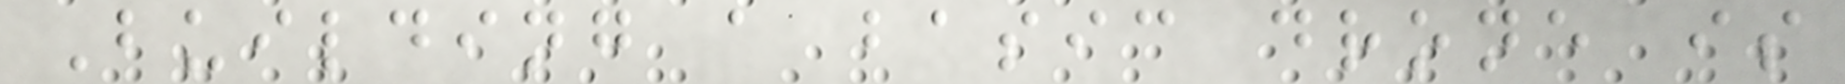Building a basic drone is
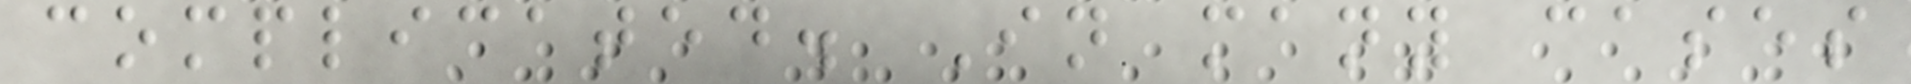complicated. In many cases
